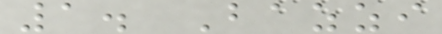1. Bazzi
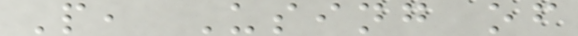P, Using of
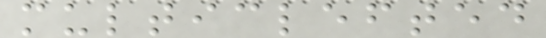multiclefted
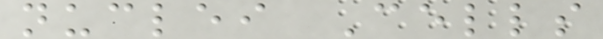nuclei Cells
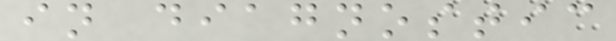in diagnostic
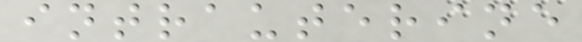intrauterine
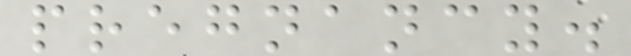pregnancy.
